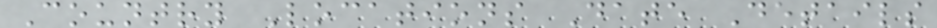Country Locations Date Details
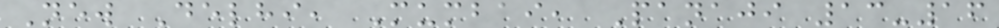New Delhi, Mumbai, Panaji 13-16
